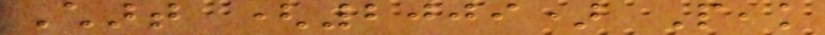Chart (2009) Peak
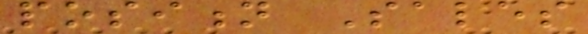position Sales
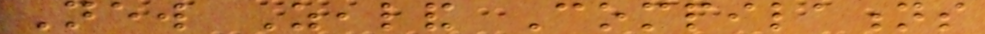New Zealand Compilations
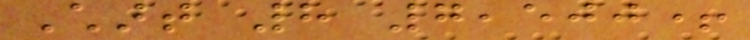Chart 8 7,500+
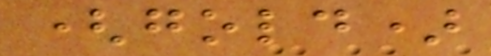(gold)
